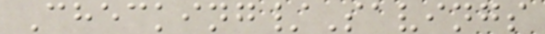Checking/Savings
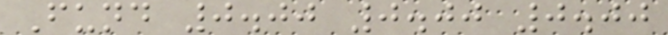Fund 0.00 0.00 0.00
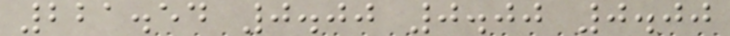221.54 0.00 0.00 0.00
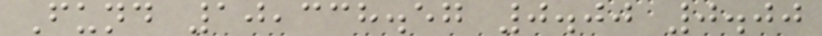Fund 10,338.57 0.00 0.00
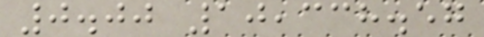0.00 10,338.57
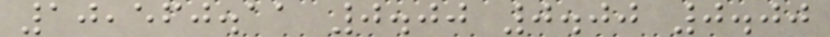10,560.11 0.00 0.00 0.00
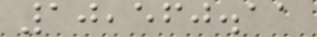10,560.11
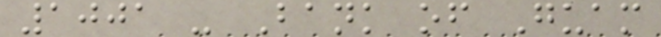1001 - Bank of Guam
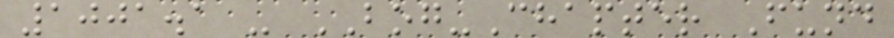1001.1 - BOG-Chapter Fund
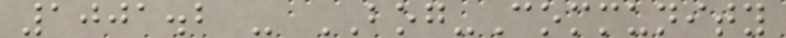1001.2 - BOG-Community
